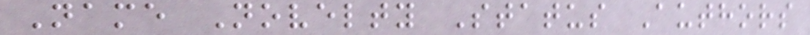Name Novelty Status Authors
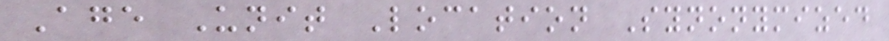Age Unit Location Synonymized
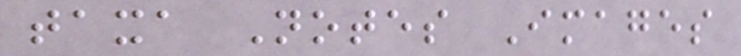taxa Notes Images
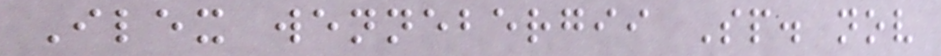Ilex wennebergii Sp. nov
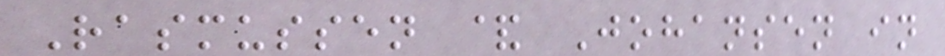Rasmussen & Johansen in
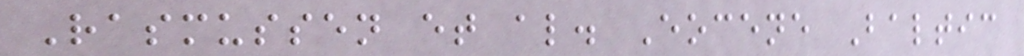Rasmussen et al. Eocene Baltic
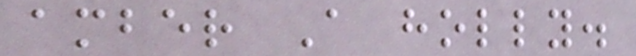amber A holly.
